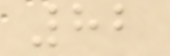82
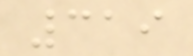319
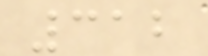312
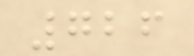726
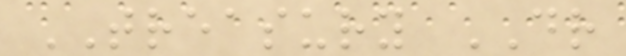TREASURY DR
